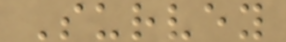Survey
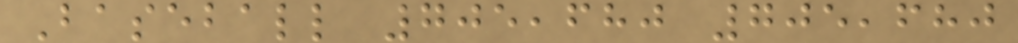Baseball 705,680 705,680
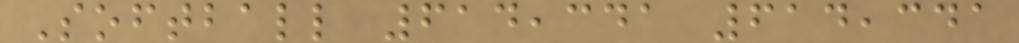Softball 614,341 614,341
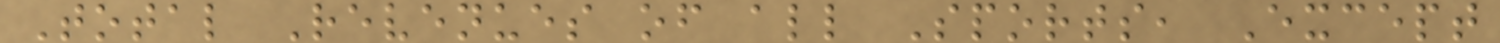Total Revenues of all Sports, Except
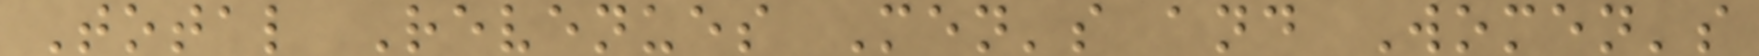Total Revenues Men's and Women's
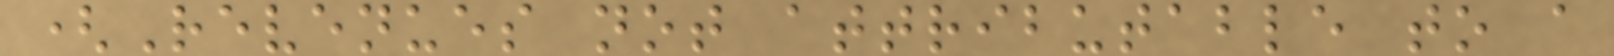(Revenues not attributable to a
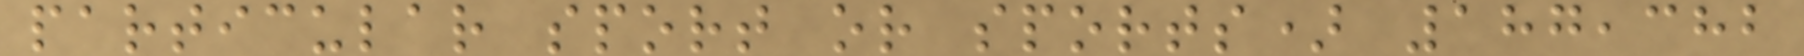particular sport or sports) 187,382
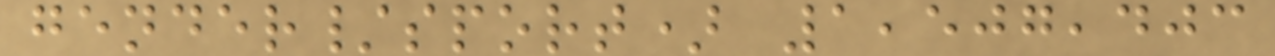gender/sport) 1,507,403
